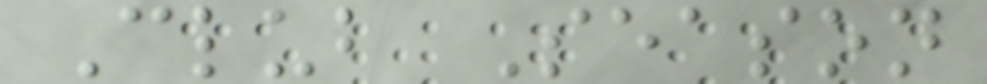Club Season
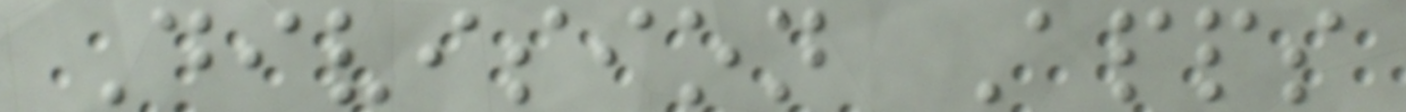Division Apps
